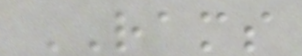RAMS
